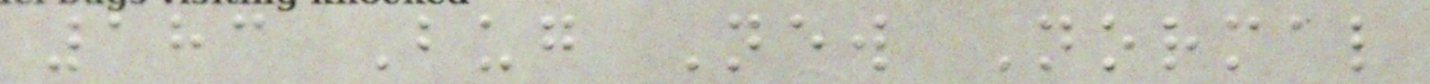183 Bug New Normal
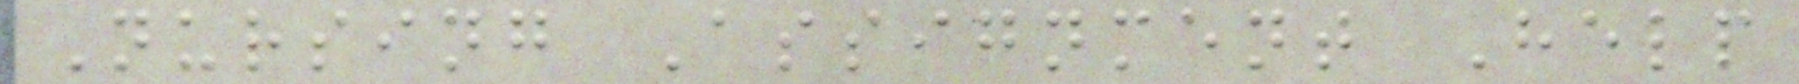Nursing Assignment Help
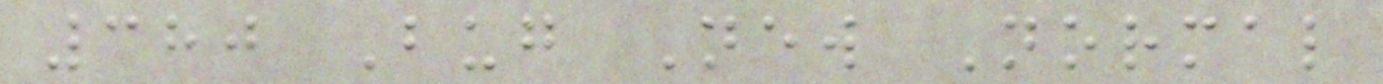380 Bug New Normal
